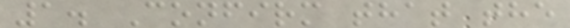1. Confirm that the
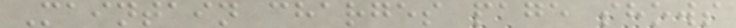Maintain charges page shows
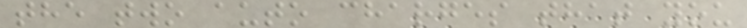the two auto charges that you
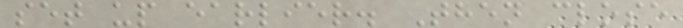set up earlier. Then close
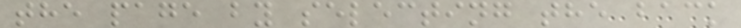the page by selecting the back
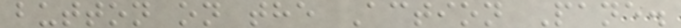button on the Action Pane.
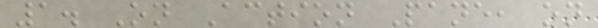1. On Action Pane, on
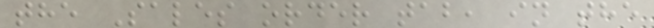the Sales order tab, in the
